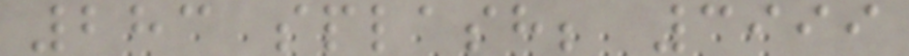283 splash; 3999
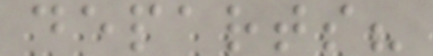departs?
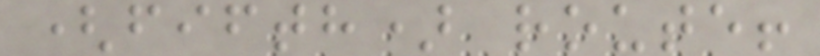(fifth) route!
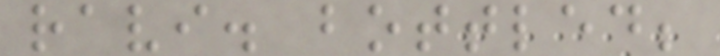ravi. bottled;
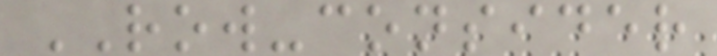ROW-consider
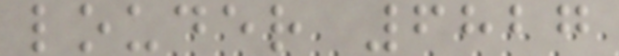louder 6827
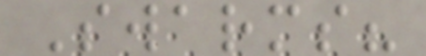Swarms?
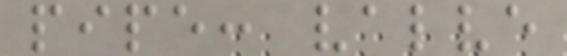pipe: valve
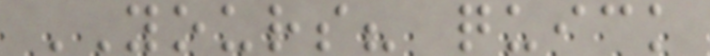YOURS? quick
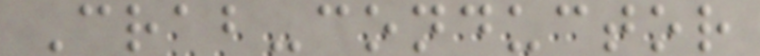Crab-conductor
